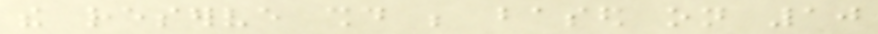the reserve should be based on 10
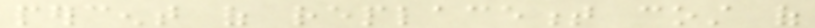percent of replacement cost of
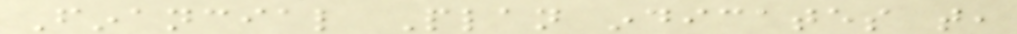Financial Plan indicates that,
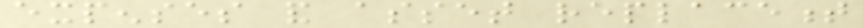expenses and asset replacement
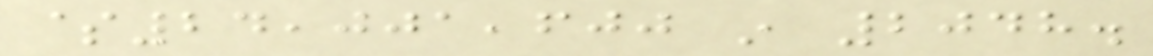$24,001,600 in 2048.
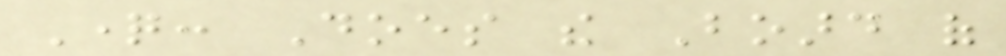Question: Does the Board of
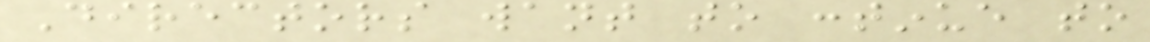Directors want to continue to
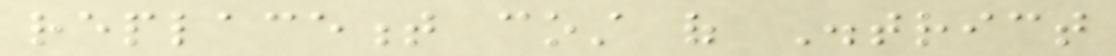replacement cost of District
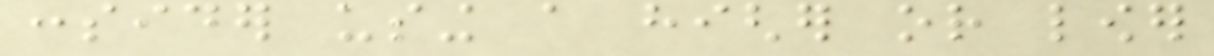consider using a higher or lower
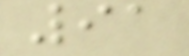91
